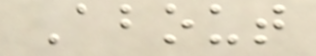About
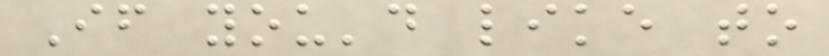If you'd like to
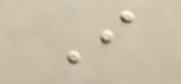I
